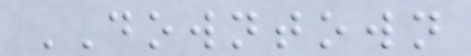DOWNTOWN
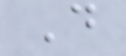D
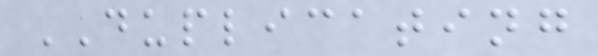DUPLICATING
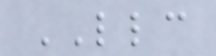LLC
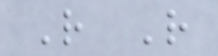R R
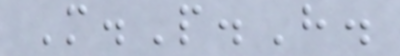M.P.H.
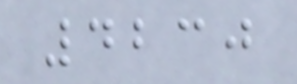4230
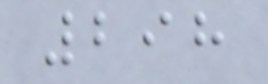298
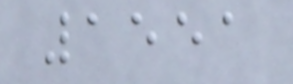1551
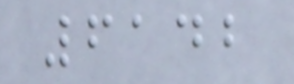6142
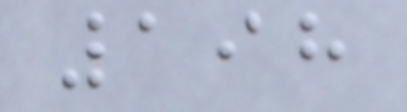198
